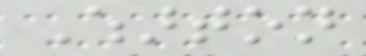Wharton
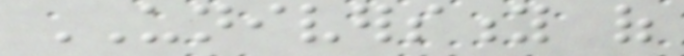UNIVERSITY of
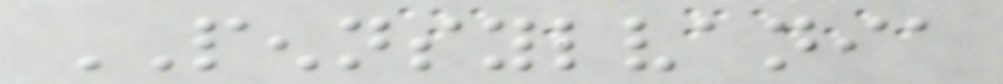PENNSYLVANIA
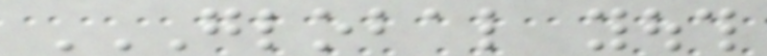GLOBAL YOUTH
